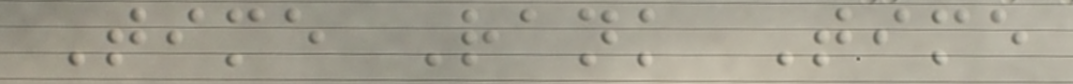Time Rank Time
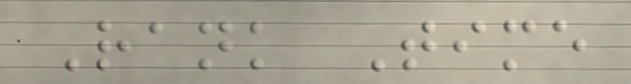Rank Time
